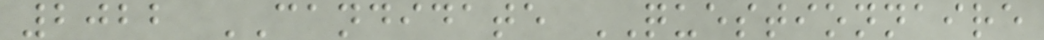2022 CANDIDATE QUESTIONNAIRE
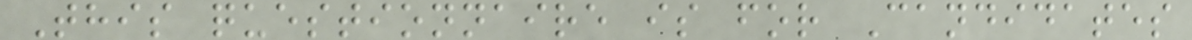This questionnaire is for Candidates
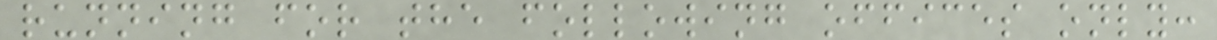running for the following offices only:
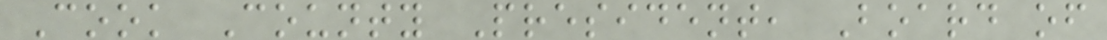Cook County President, Board of
